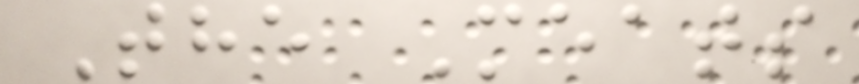The Meats
